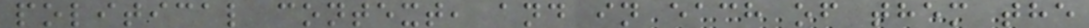political context, and in each of them the
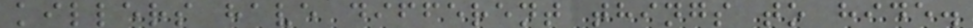killers have different things to hide.
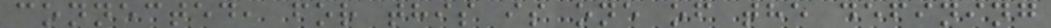connected, for this is one of the defining
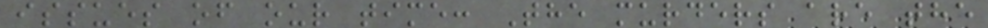issues of our time: The murders are the
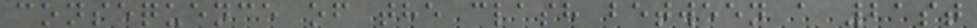consequence of the clash between a 21st
